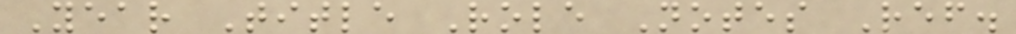Year Title Role Notes Ref.
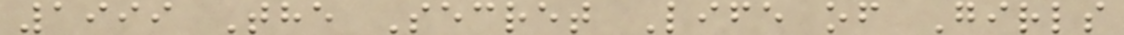1999 The Secret Life of Girls
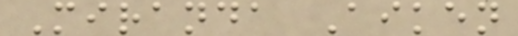Miranda Aiken
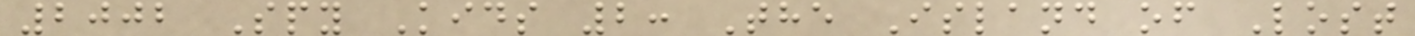2002 Spy Kids 2: The Island of Lost
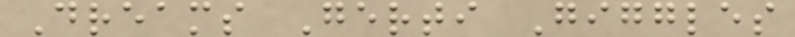Dreams Gerti Giggles
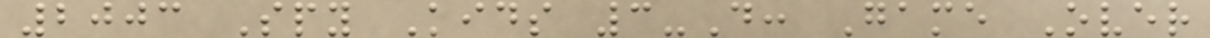2003 Spy Kids 3-D: Game Over
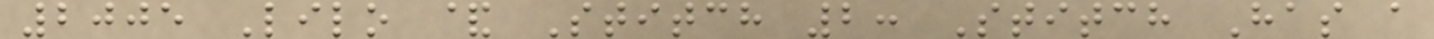2005 Lilo & Stitch 2: Stitch Has a
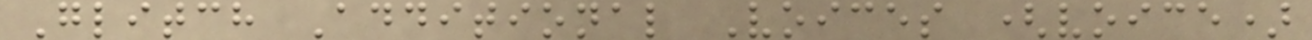Glitch Additional Voices (voice)
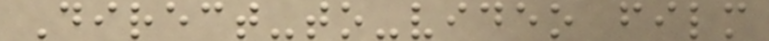Direct-to-video film
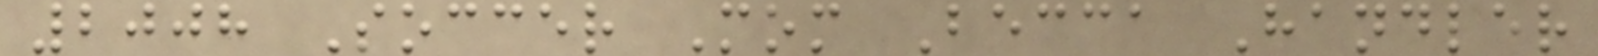2008 Soccer Mom Becca Handler
